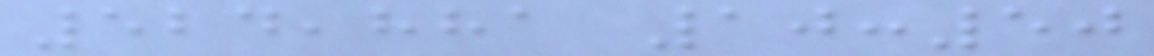524,881 10:50
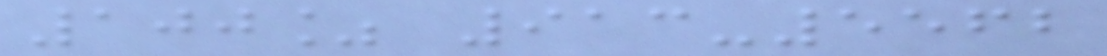100% 913-5562
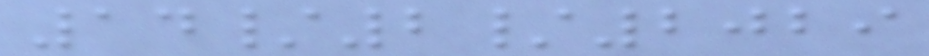14/2/2029
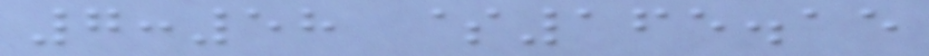7:58 $165.15
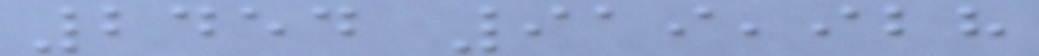2454 919,928
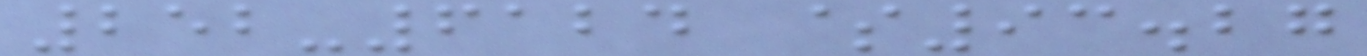252-6124 $93.27
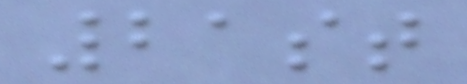21st
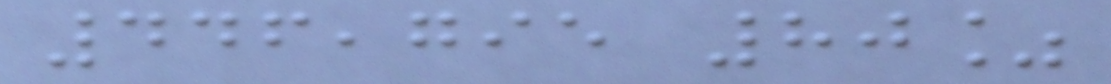446,795 80%
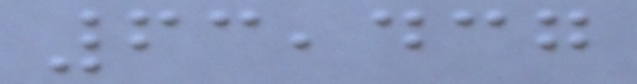63,437
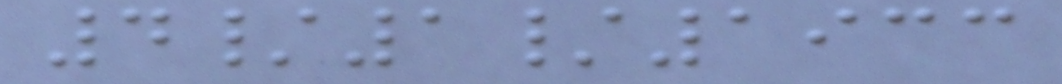4/1/1933
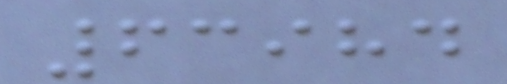63984
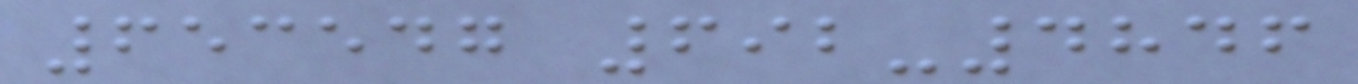653547 692-4846
